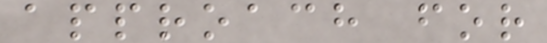approach for
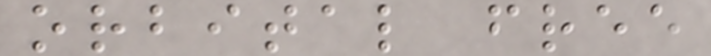orbital free
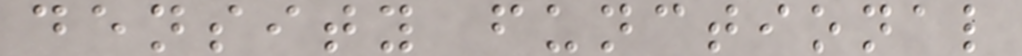density functional
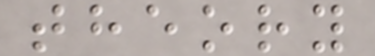theory
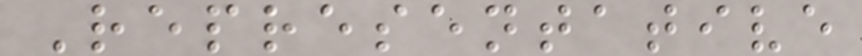Representative
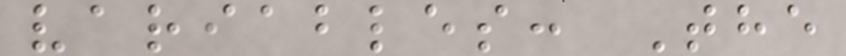variables: The
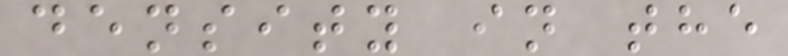density in the
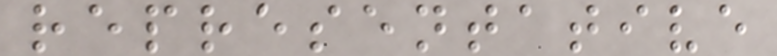representative
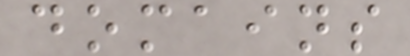domains
